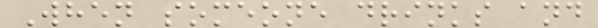When someone drinks and
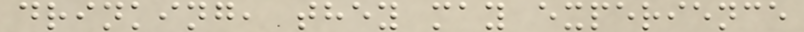drinking, they may experience
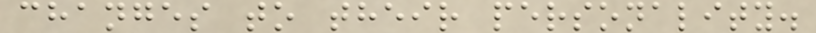changes to their personality.
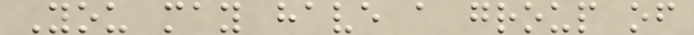You may have a group of
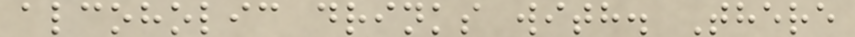alcoholic drinks with. There
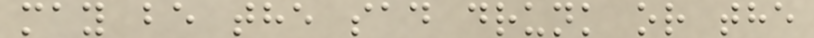may be the sad drunk or the
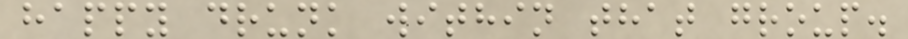happy drunk within that group.
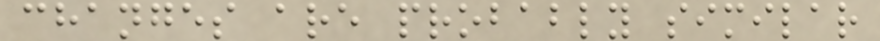changes are probably similar
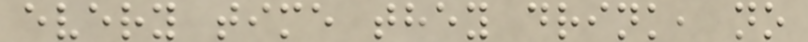every time they drink, no
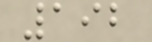192
